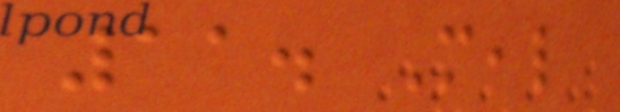11. Meal
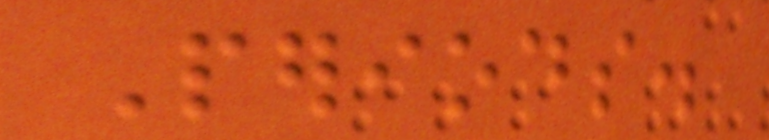Periods.
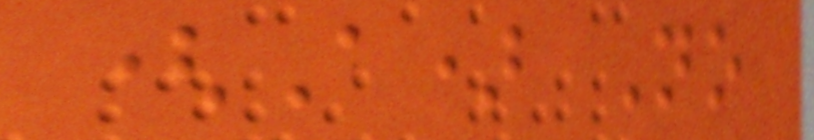(A) No
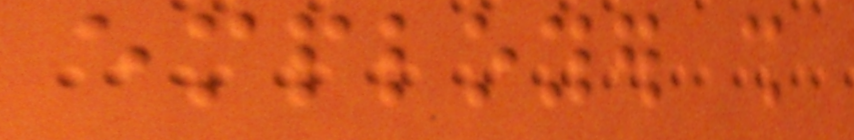employer shall
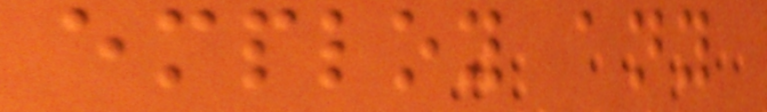employ any
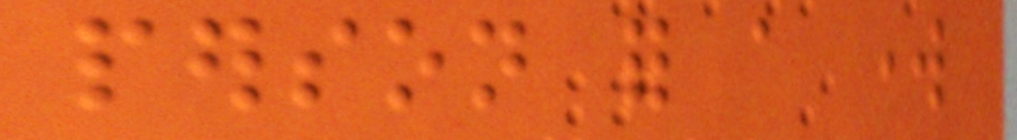person for a work
